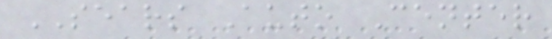SEARS Auto Center
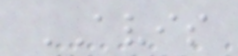AVIS
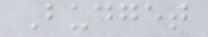Budget
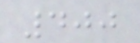400
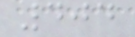404
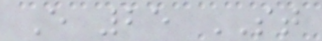E 25 ST
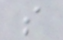s
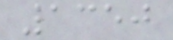1350
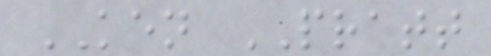KEN PRATT
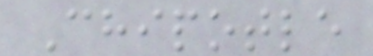Chipotle
